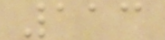113
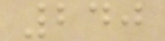240
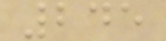245
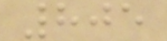805
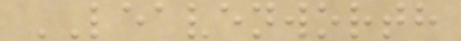LEAVENWORTH
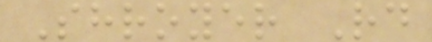Shroyer Rd
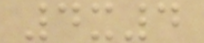4x4
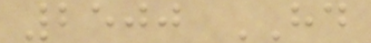2500 HD
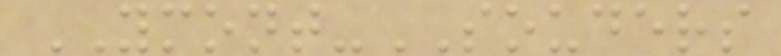YMONT-SOUDERS
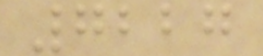7227
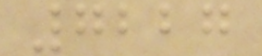7227
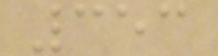353
